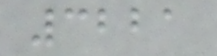3221
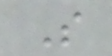S
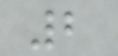2
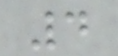4
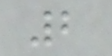2
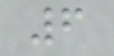6
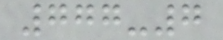777-7
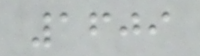1609
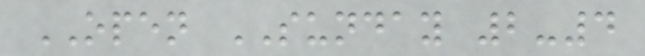OPEN SUNDAY 2-4
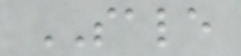SALE
